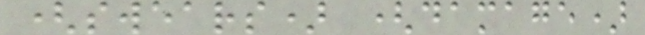(swears) (damage)
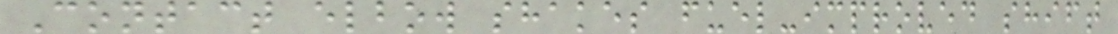Contact elbow shakes fuel-improved shift
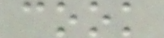cook
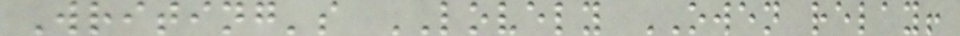Writing's LOVELY OWEN relay!
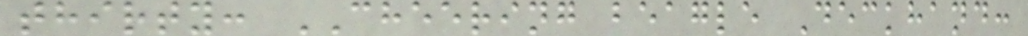thirty: CHEERING beagle Deckhand:
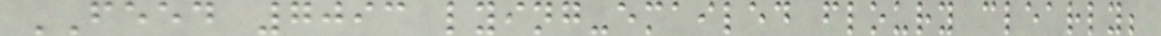FEED 7093 lying-emailed floury clearly;
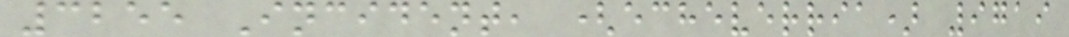3255 Incident, (echeverria) 9719
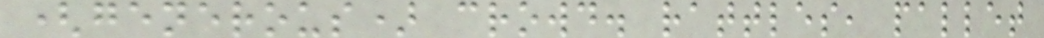(generous) crowd. rattles, pallet
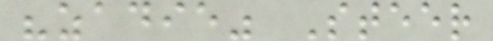"zadie" Steer
